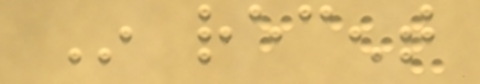In recent
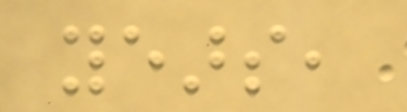years,
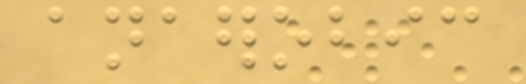anaerobic
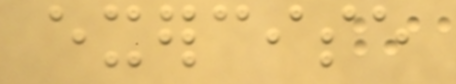exercise
